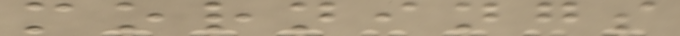mornings
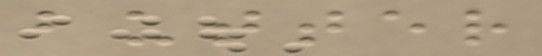butter
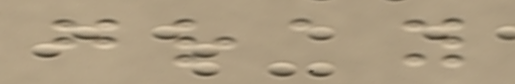gray
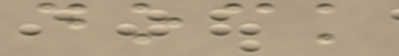dock
